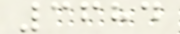3684
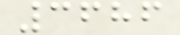3686
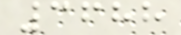3688
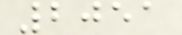2051
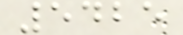5425
